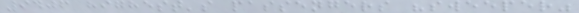9406 highest's passengers "sweeper"
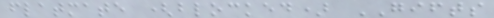flatmate (blocked) GIFTS
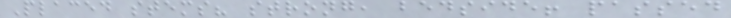Placed stems? strong, bedside! passed
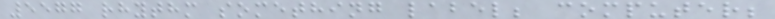5577 rhythm something label; computer;
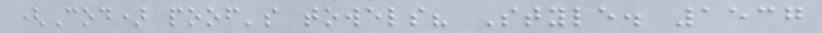(Cod) poof's towels? Style. 1537
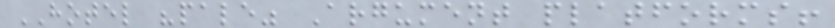HOTEL "pale" Argument platforms!
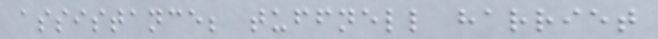assistance; tuffnell harriet
